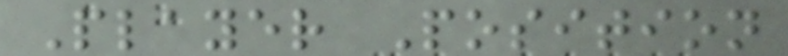Player Position
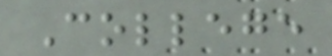College
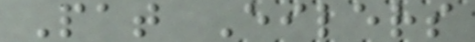Pat Eilers
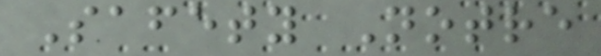Safety Notre
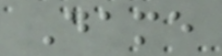Dame
